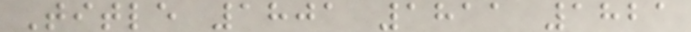Title 1801 1811 1821
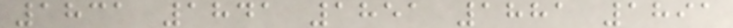1831 1841 1851 1881 1891
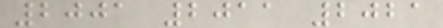2001 2011 2021
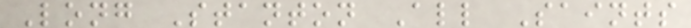Long Stanton All Saints
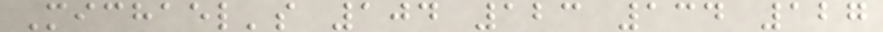Michael's 104 123 134 127
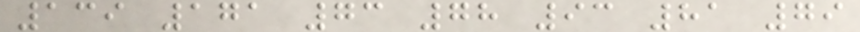139 171 73 78 93 81 79
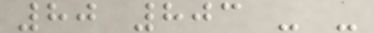80 803 - -
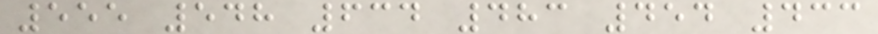555 548 634 483 454 433
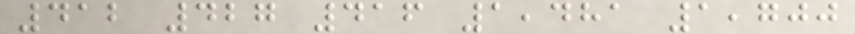412 427 416 1,481 1,700
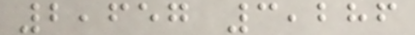2,657 3,286
